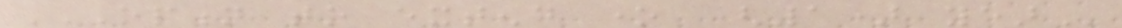OPTION TO EXTEND ONE (1) YEAR
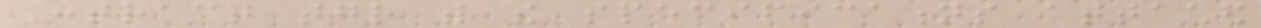Contract together with the specifications attached
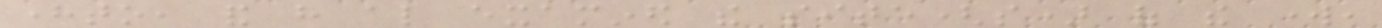hereto, and have also examined the site(s) of the work,
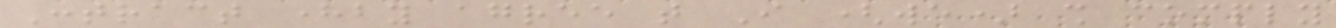Contract hereby agree that I (we) shall comply
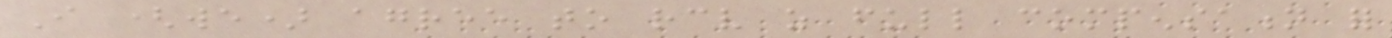I (we) agree to receive as full compensation for
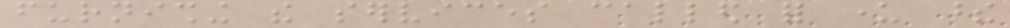furnishing the services called for under these
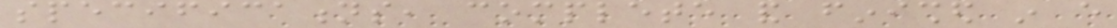specifications, complete and finished in every
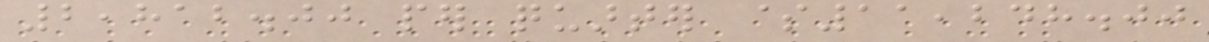2,812.00 per quarter $11,248.00
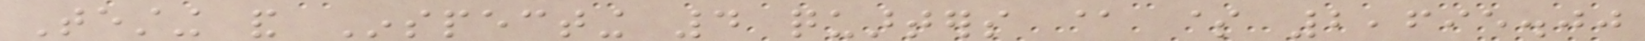Testing and Inspecting 4 quarters @ $ 2,695.00
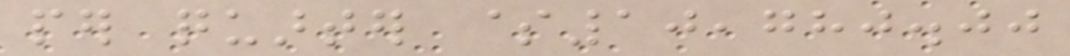per quarter $10,780.00
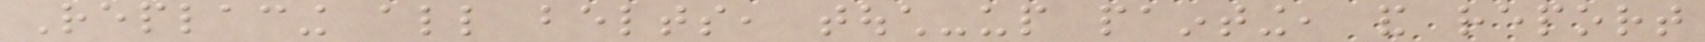Replacing all belts, touch-up painting, and report
